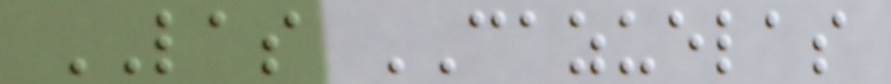LAS CAZUELAS
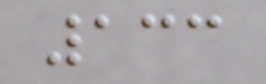133
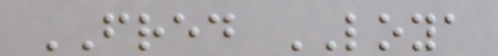FRED LOYA
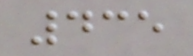435
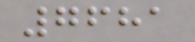7681
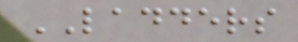LADDERS
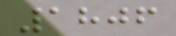1806
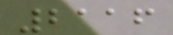2116
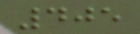405
